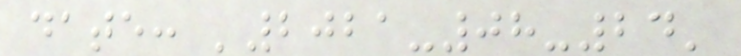date: '2021-08-24'
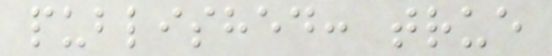published: true
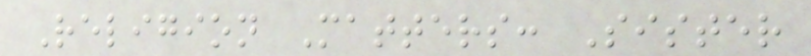Religion Matters: Sister
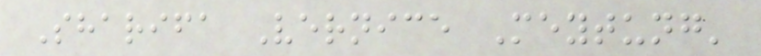Sharifa Vernice Meytung'
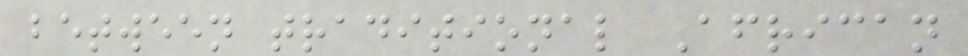between traditional African
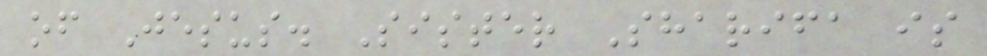of Jesus. Sister Sharifa is
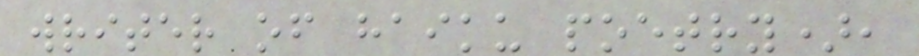writer of haiku poetry),
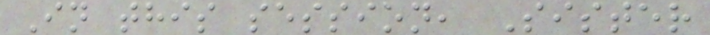In this session, Sister
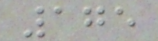175
